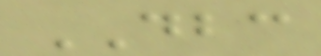DBC
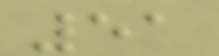51
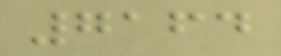7164
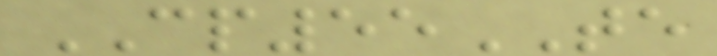CP55TE
